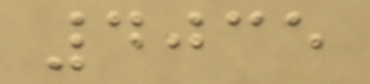4035
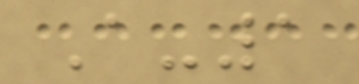A-1
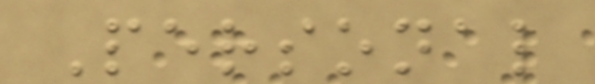Personal
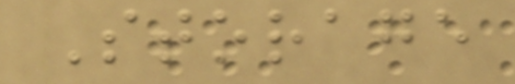Storage
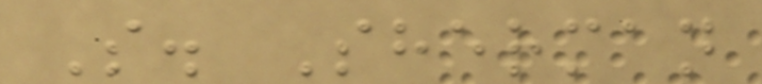S. Sherman
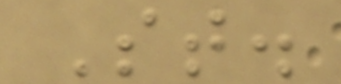St.
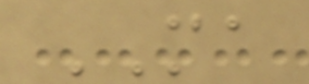MA
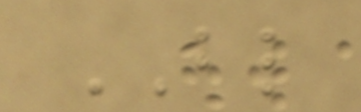BL
